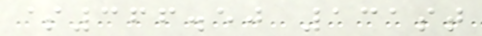$366.50 131st
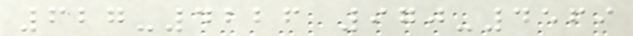627-4226 970-4569
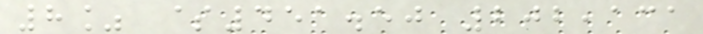8% $451.50 202,131
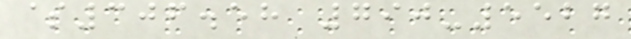$306.58 790-5527
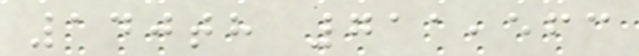140th 711,563
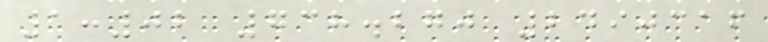1:02 738.270 2490316
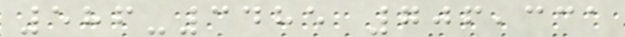586-3485 706,331
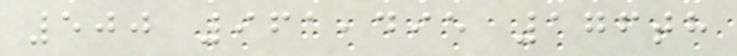500 961,495 176th
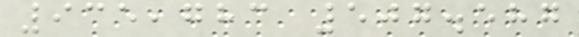935,783 507.587
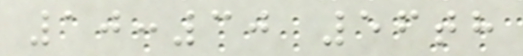10:30 56th
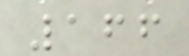166
